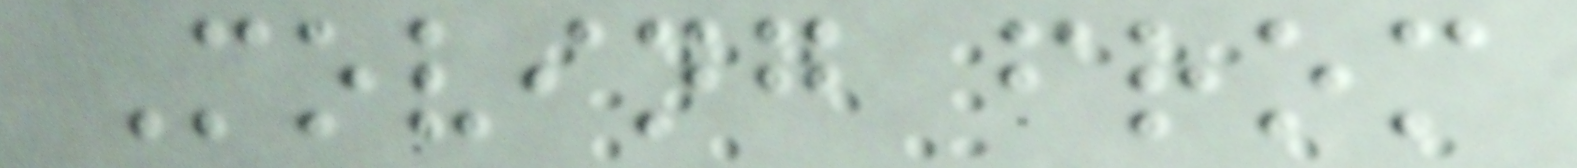Moving from
